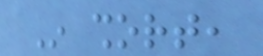In short,
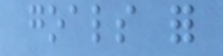goals for
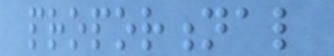proportional
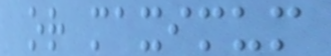or maximum
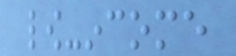low-income
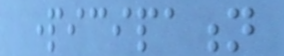participation
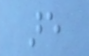are
